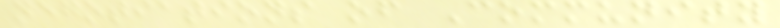negotiations of Community
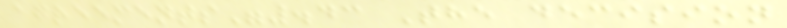agreements".43 The decision
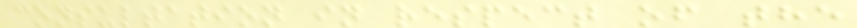consultation in respect of the
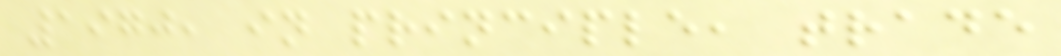1970, in principle, trade
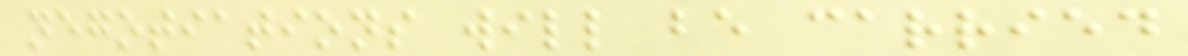negotiations will be carried
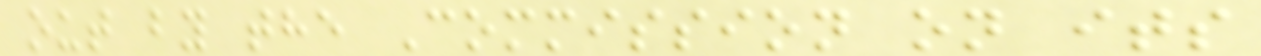out by the Commission on its
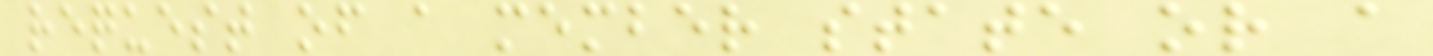request of a member state or a
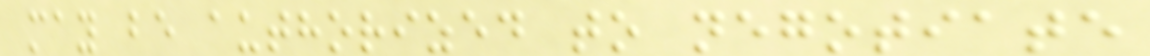may be authorized to negotiate
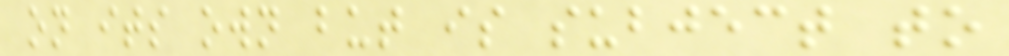on its own but is subject to
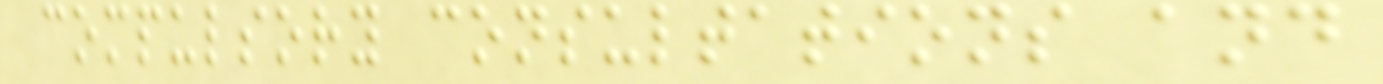compulsory consultations and
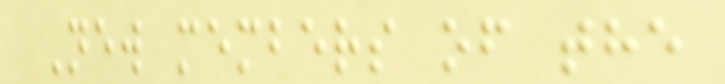New members of the
